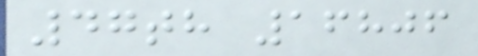47th 16806
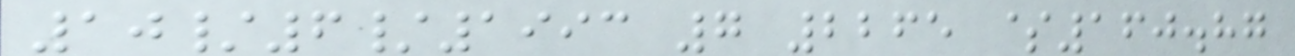10/6/1993 7 2265 $160.87
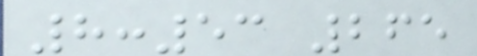8:53 265
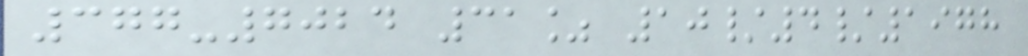377-7024 31% 10/4/1978
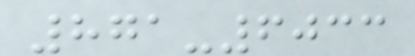871-6033
